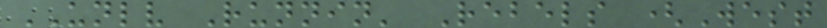UNLV Runnin' Rebels (West
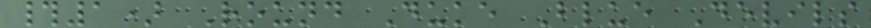#1) Round Duke Blue Devils
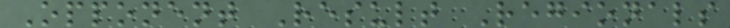Opponent Result Regionals
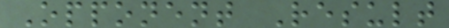Opponent Result
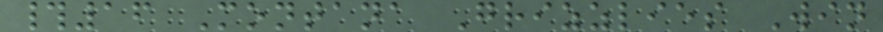#16 Montana Grizzlies Win
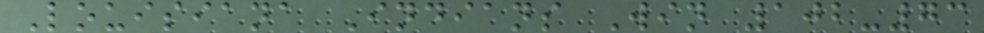Louisiana Indians Win 102-73
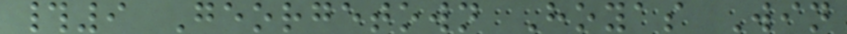#9 Georgetown Hoyas Win
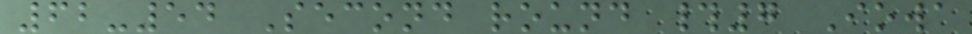62-54 Second round #7 Iowa
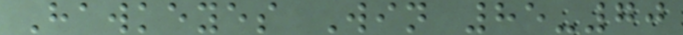Hawkeyes Win 85-70
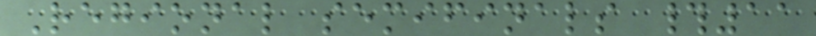Regional semifinals #11
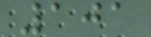101
